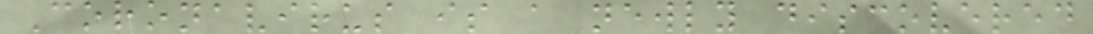Coronavirus is a newly discovered
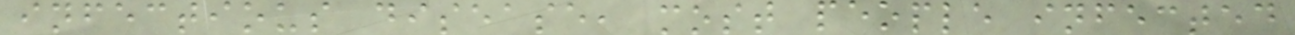infectious disease, most people infected
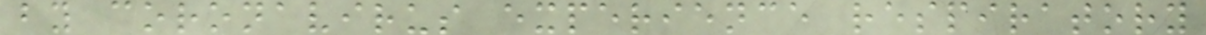by coronavirus experience respiratory
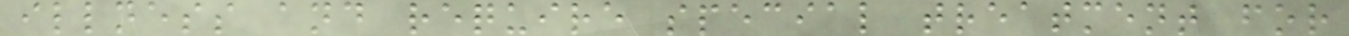illness and require special treatment for
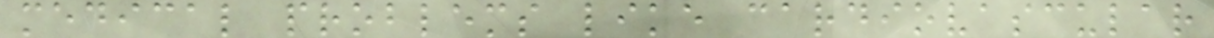medical problems like cardiovascular
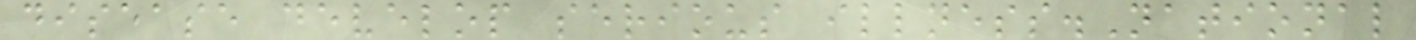disease develop serious illness.National
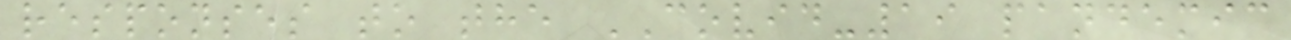responses to the COVID-19 pandemic
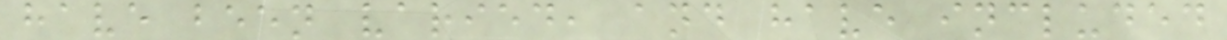have been varied, and have included
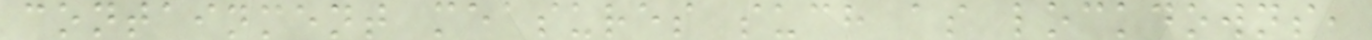containment measures such as lockdowns,
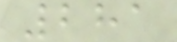281
